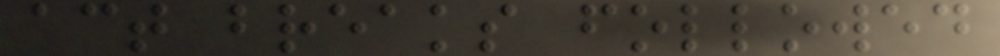act breaks followed
